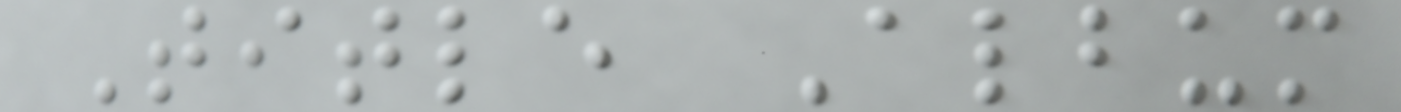Title Album
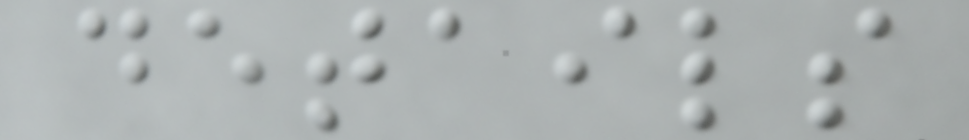details
